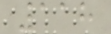118
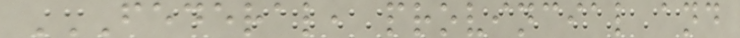FEDERAL, PROVINCIAL AND
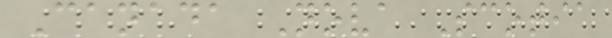Canada Nova Scotia
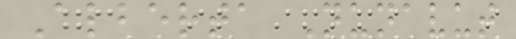Alberta Nunavut
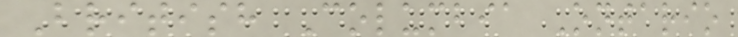British Columbia Ontario
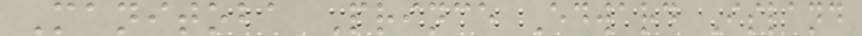Manitoba Prince Edward Island
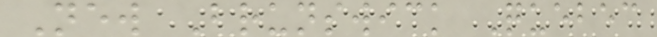New Brunswick Quebec
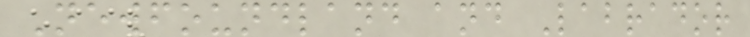Newfoundland and Labrador
